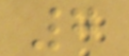7
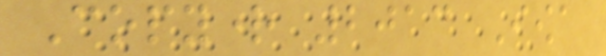Copyright 2013 Iowa
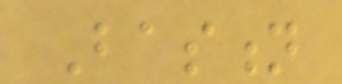Bastion
